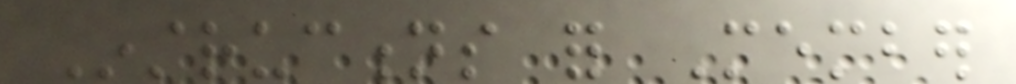Instructions for Member
